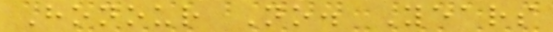Honour No. Years
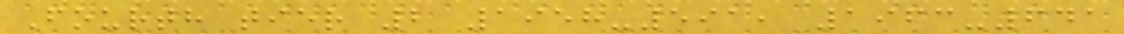Fourth tier 2 1958-591, 1963-641
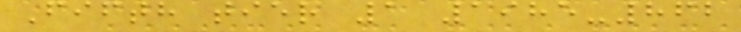Fifth tier 1 1985-862
